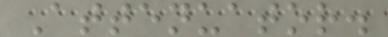Attenuator.
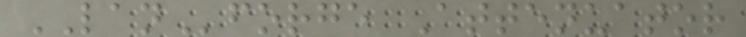LANforge Attenuator
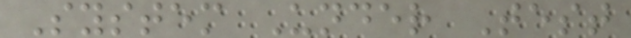System Under Test
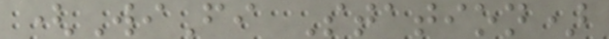(WiFi Station)
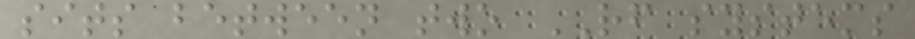sits between two RF systems
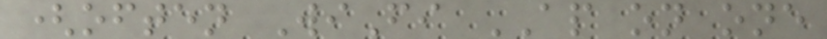(often WiFi AP on one
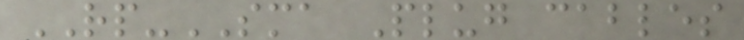RP-SMA Plug cables
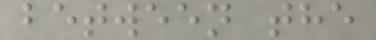between the
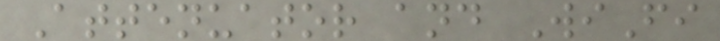Attenuator and WiFi
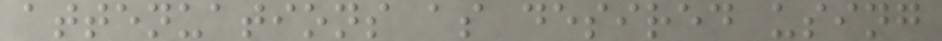attenuations as desired using
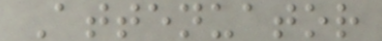Attenuator
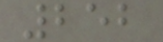252
